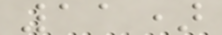11)
